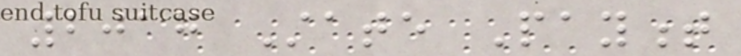2017 State Payment
